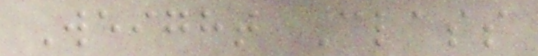Weight Class
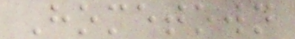Hometown
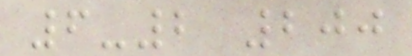6-2 200
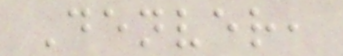Denver,
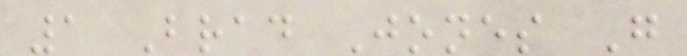1 Brad Jones G
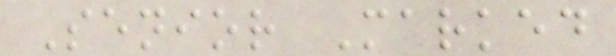Senior Marked
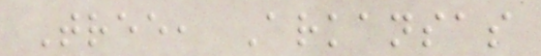Tree, Arkansas
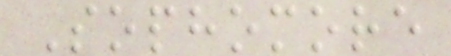Sophomore
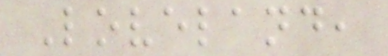Loveland,
